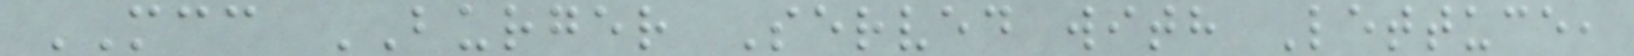MCC BURGER Served with Lettuce,
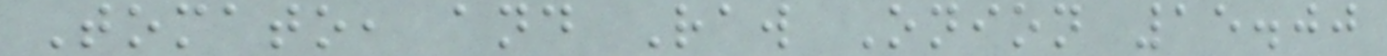Tomato, and Raw Onion 15.00
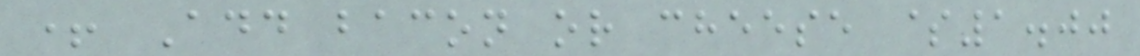+ Add bacon or cheese $1.00
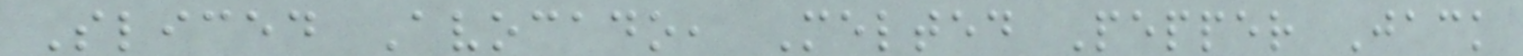Sliced Avocado, Melted Pepper Jack
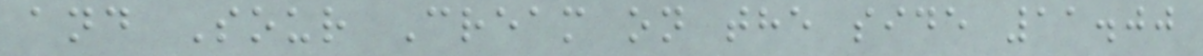and Sour Cream on the side 11.00
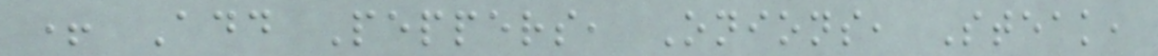+ Add Peppers, Onions, Steak,
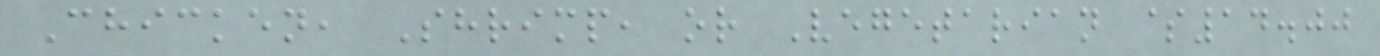Chicken, Shrimp, or Vegetarian $14.00
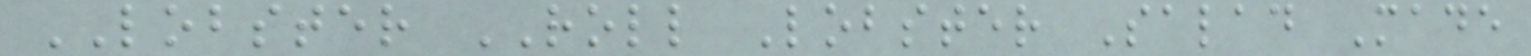LOBSTER ROLL Lobster Salad Made
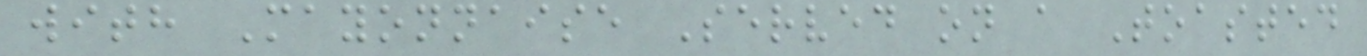with Mayonnaise Served on a Toasted
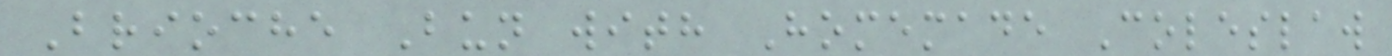Brioche Bun with Homemade Coleslaw
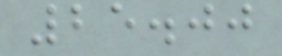25.00
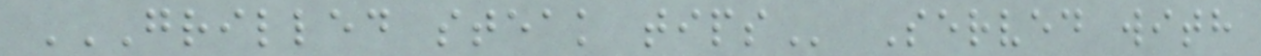GRILLED STEAK TIPS Served with
